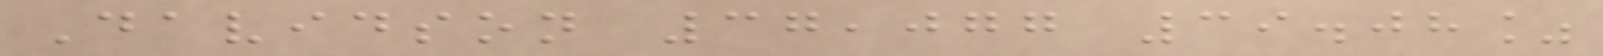Davidson 37,077 39.08%
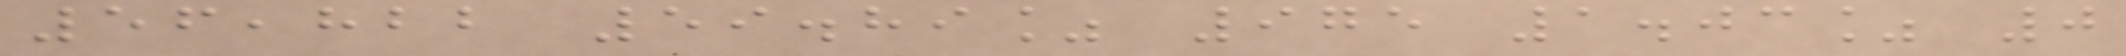56,822 59.89% 975 1.03% 0
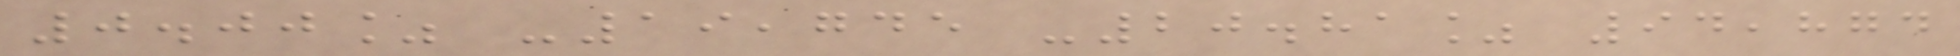0.00% -19,745 -20.81% 94,874
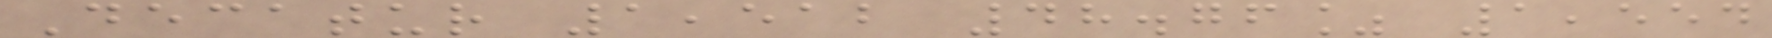Decatur 1,512 48.76% 1,554
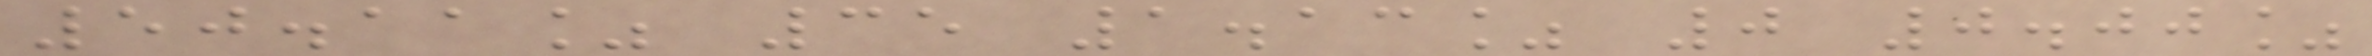50.11% 35 1.13% 0 0.00%
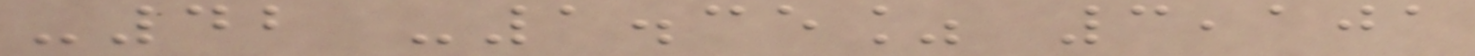-42 -1.35% 3,101
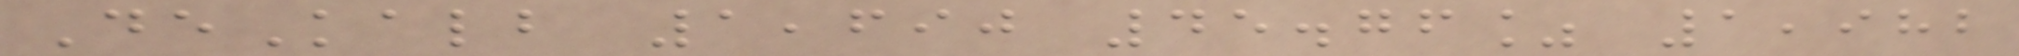DeKalb 1,690 45.76% 1,982
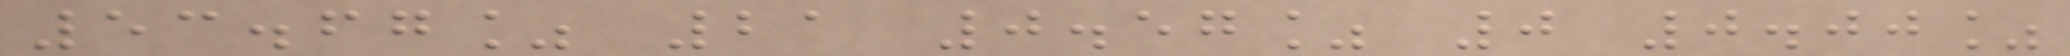53.67% 21 0.57% 0 0.00%
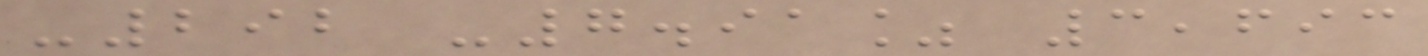-292 -7.91% 3,693
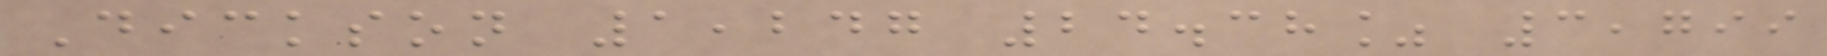Dickson 1,247 24.38% 3,799
